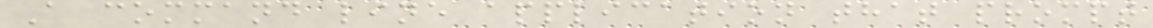A command line application that prompt
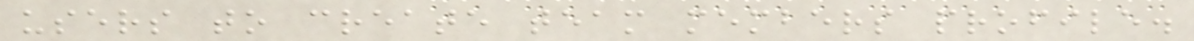users to create team members profile.
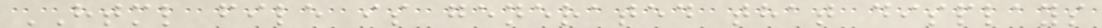HTML file is generated that displays
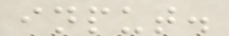input.
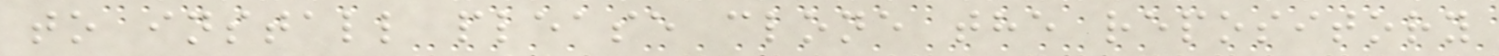to install please clone the repository
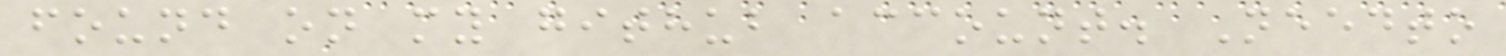found on my github account. Needto
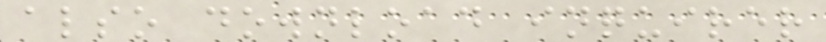also download inquirer
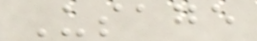Usage
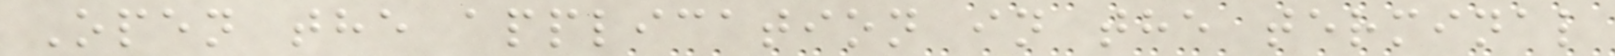Open the application in the terminal
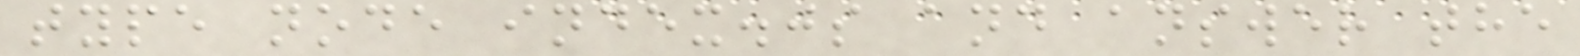type node index.js and answer the
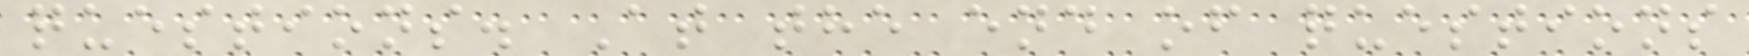questions. At the end of questions
